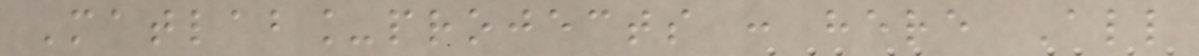Matlab_projects : here All
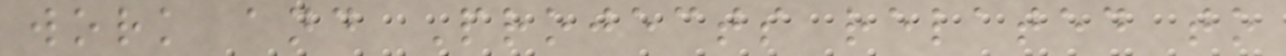work and Projects related to
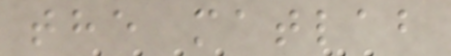the matlab
